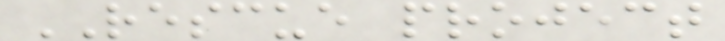RESCUE project
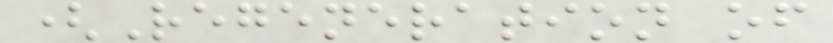(Regeneration of
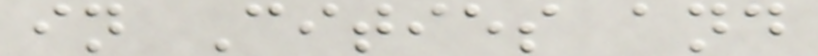in Cities and
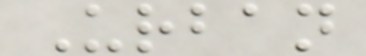Urban
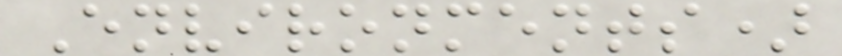Environments)
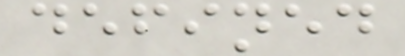defined
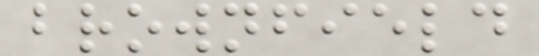brownfield
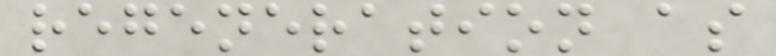regeneration as
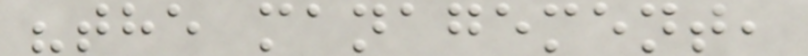"the management,
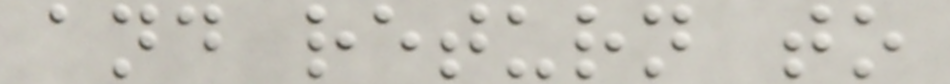and return to
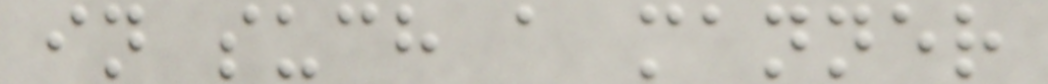in such a manner
